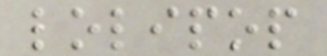lolipop
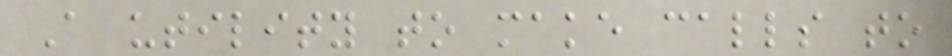A utility to make calls to
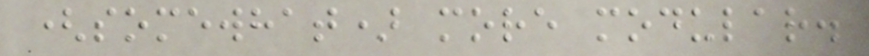(somewhat) more modular.
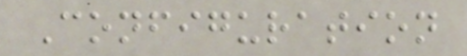Configuration
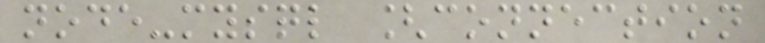node-mysql [connection
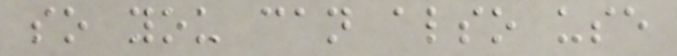so you can also use
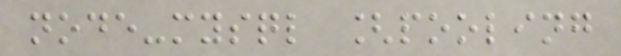node-mysql [pooling
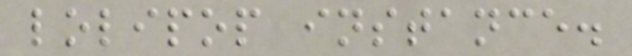lolipop instance.
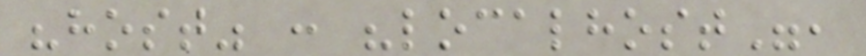"host" : "localhost",
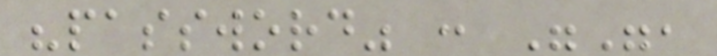"password" : "",
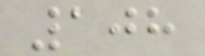108
